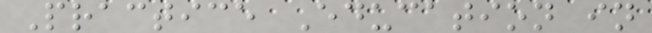Practice Education in
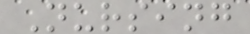Nursing
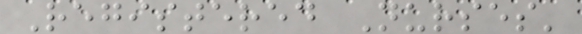Registered Nurses'
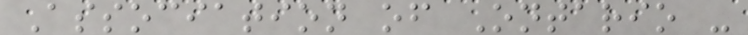Association of Ontario -
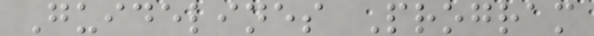Guidelines Program
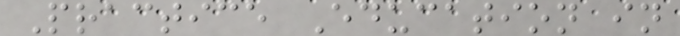Practice Education in
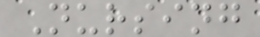Nursing
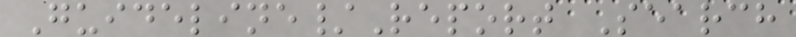Guideline/Report Search
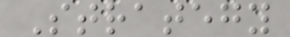Strategy
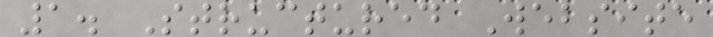1. Structured Website
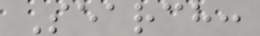Search:
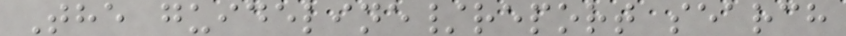The guideline/report search
